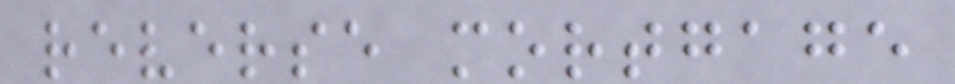reverse mortgage
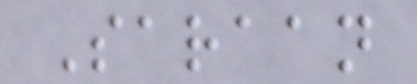Saraan
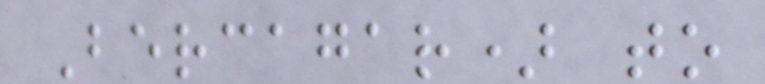Bercagar) to
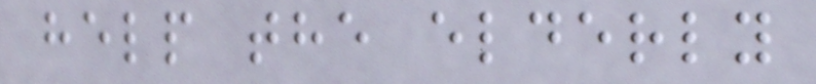help the elderly
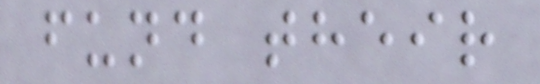fund their
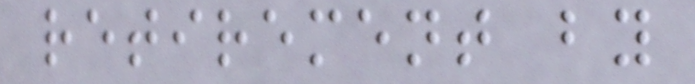retirement by
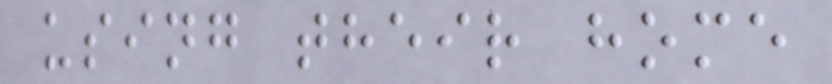using their home
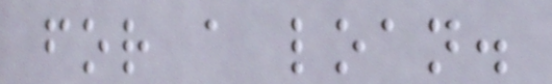for a loan.
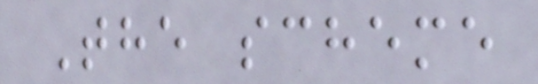The scheme
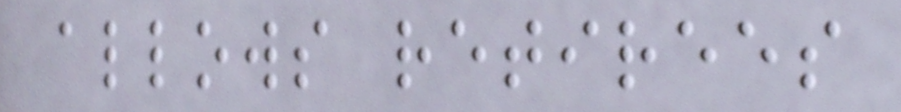allows retirees
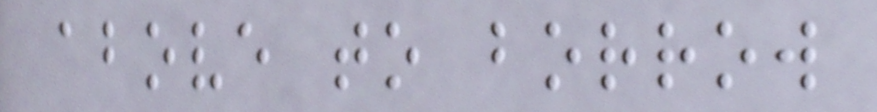above to borrow
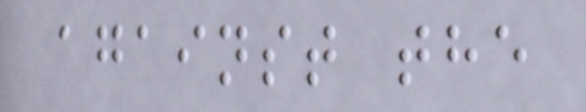against the
